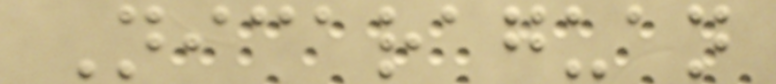Nicaraguan
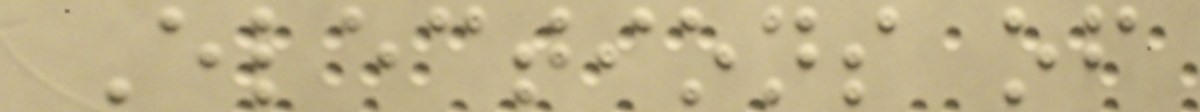Elections of
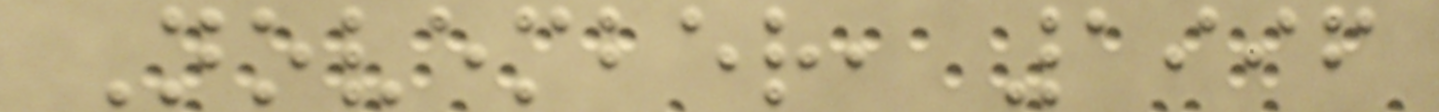November, 1996
